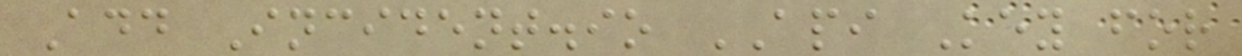Add Incident.io API Key for
